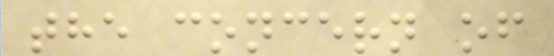the concern of
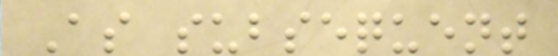As subsequent
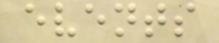events
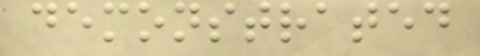demonstrated
